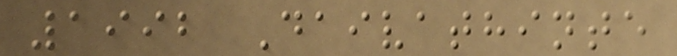1992 Daivathinte
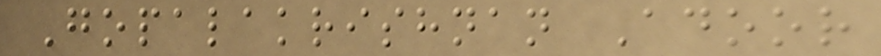Gopalakrishnan Adoor
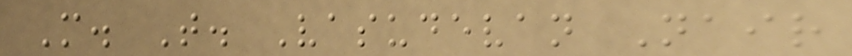M. T. Vasudevan Nair
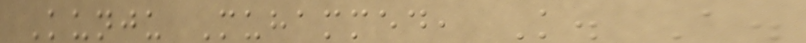Kunju Muhammed, K. A.
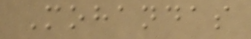Mohandas
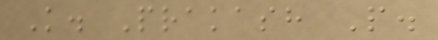K. Prakash P.
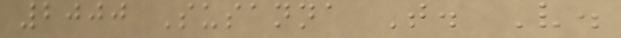2000 Susanna T. V.
